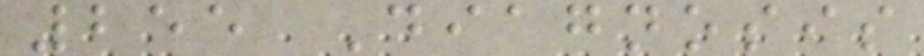255 Diagnosis
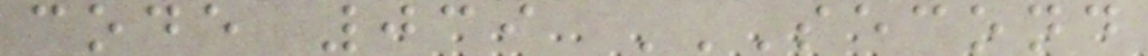code 039 SECOND
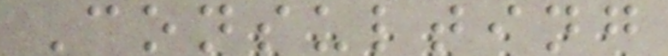Consulting
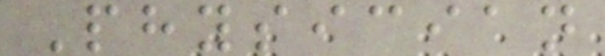Physician
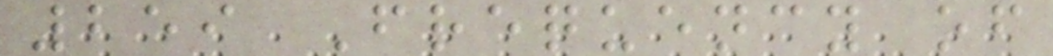259 Frequency of
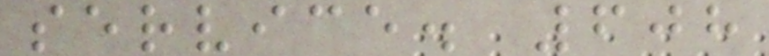service. 608
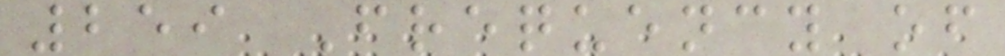259 Frequency of
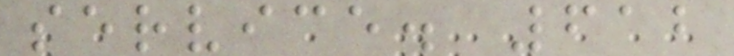service. 612
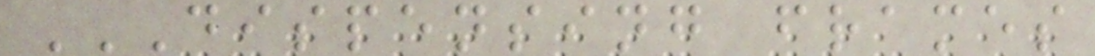DISPENSING FRAMES
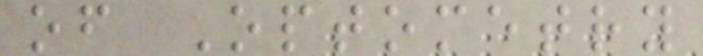of Optometry
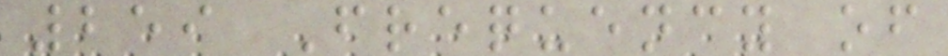259 Frequency of
